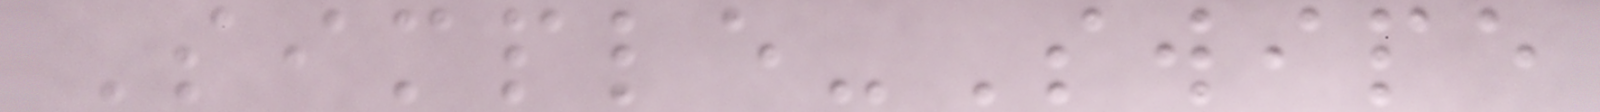Simple-Swipe
